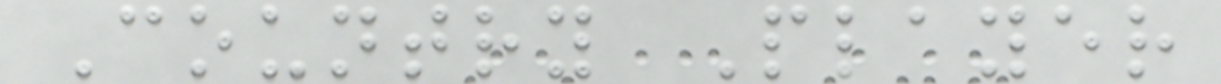Country Player
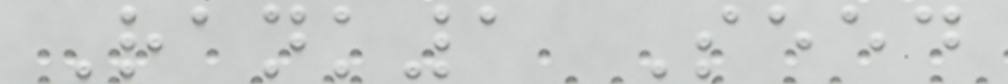Rank1 Seed
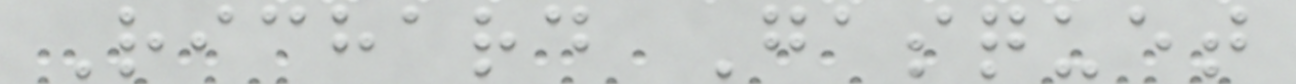Richard Gasquet
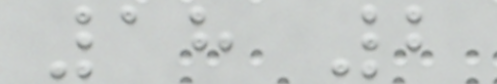18 2
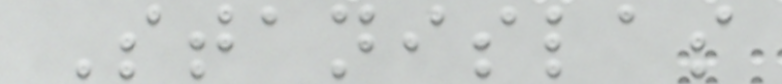Stanislas
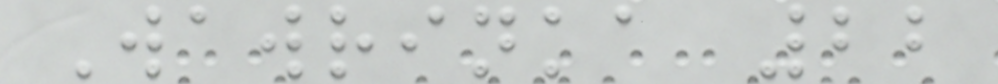Wawrinka 22
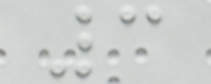3
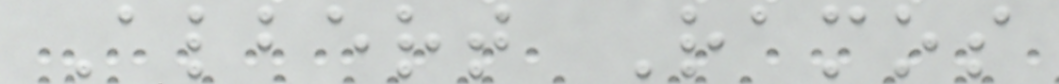Albert Ramos
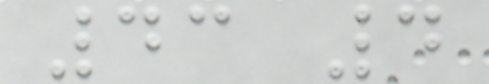43 4
